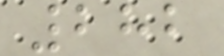282
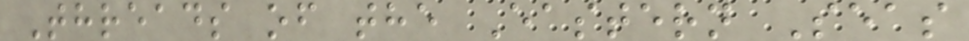Threads of the Eastern Seas
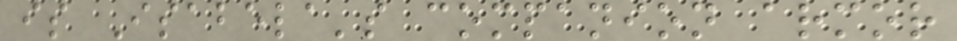is Isabela's companion armor
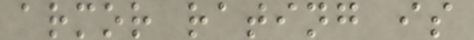armor rating is
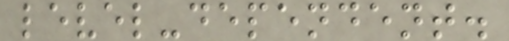level-dependent.
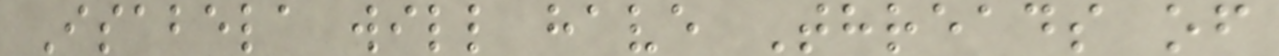Isabela will have Threads of
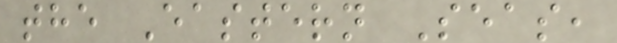the Eastern Seas,
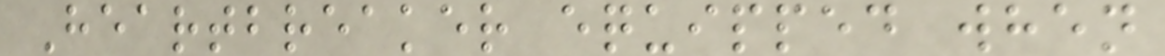Heartbreaker equipped when
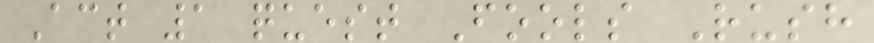Act 1 quest Fools Rush
